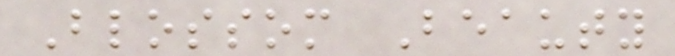Blossom Beauty
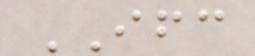IFC
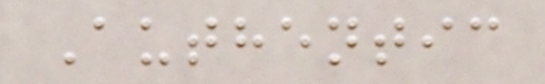Authentic
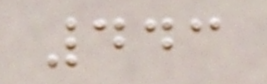443
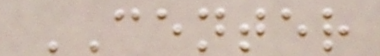CENTER
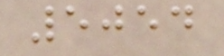5054
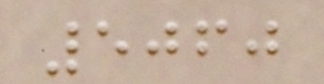5060
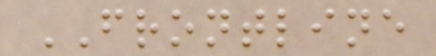FRONTLINE
